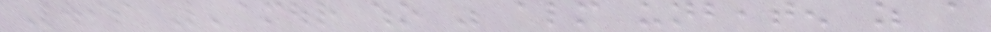Louis L'amour who was almost unbeaten as a
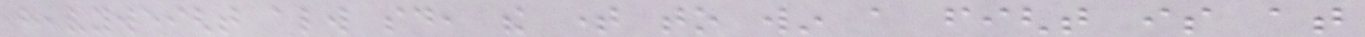heavyweight always said, the time to win a fight is at
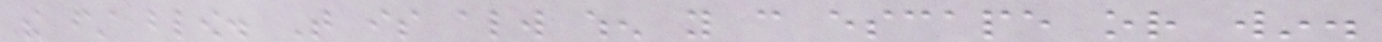the first blow. That is always when you can escape or win.
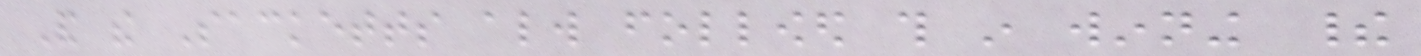And the Sacketts always followed this in winning their
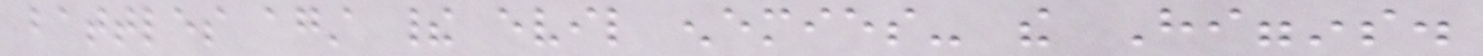battles against their evil enemies- the Higgins.
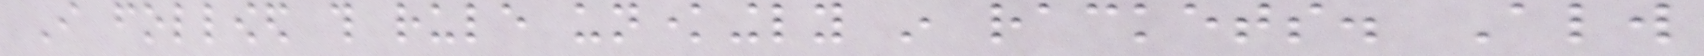I followed this rule unknowingly in rackets. Always
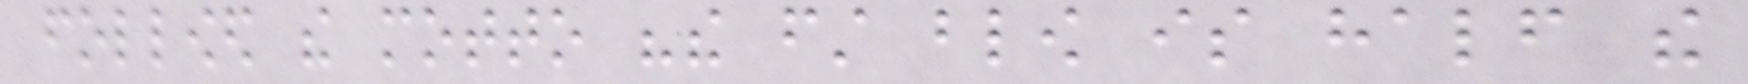followed the motto "the first blow is half the
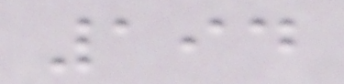194
